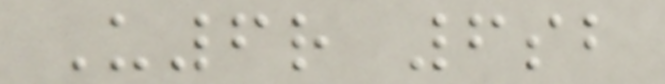U6r 6sb
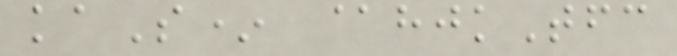kaS* @hjkTfc
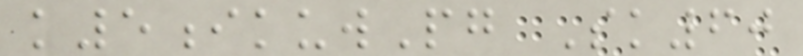k5ikuwPg Sk60
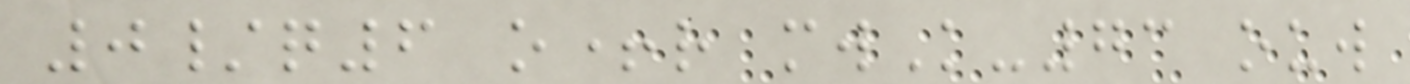0/q6 o+r mwK-73 ouw
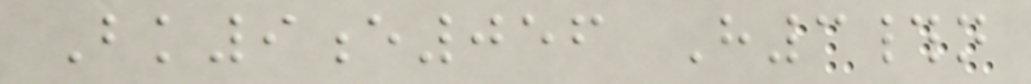Bk9e056 H3#n
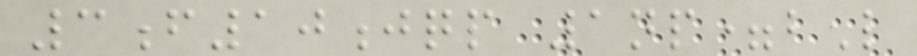3f10jqp 1np=bL
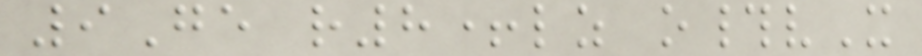9Ge r8+lz o#vX
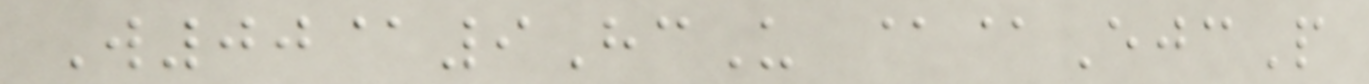W00@9HcU @@EjcP
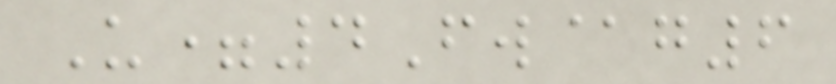U=4Fw@g6
